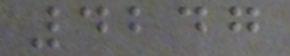4247
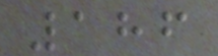186
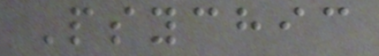Psychic
